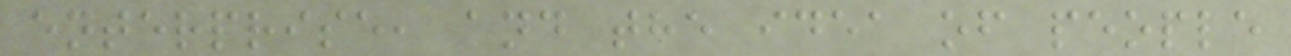enterprise, and the idea of people
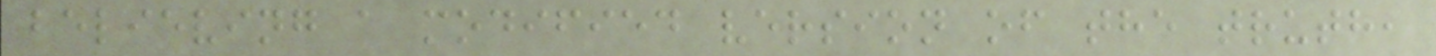believing a modified version of the truth,
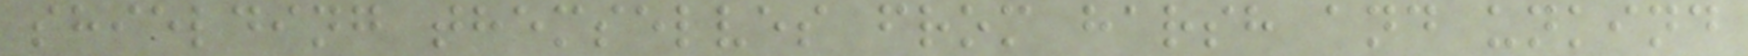shielding themselves from harsh and unkind
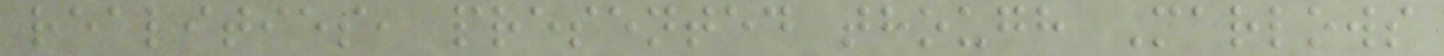realities, presented though Marlows
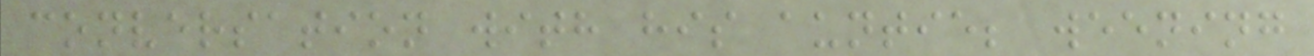conversation with his auntie; weening
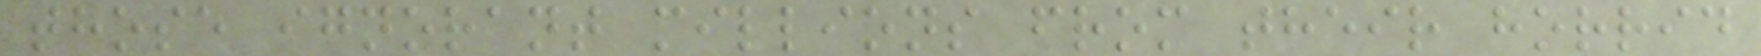those ignorant millions from their horrid
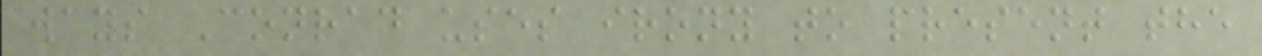ways Conrad uses irony to present the
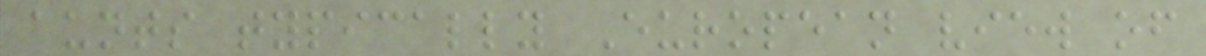aunts typically European view of
